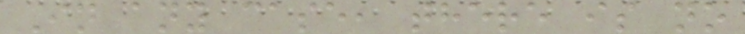In any case, there is no
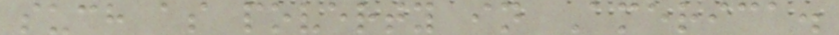such as poverty in America.
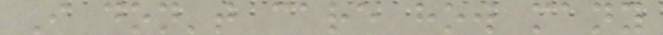I don't care how many
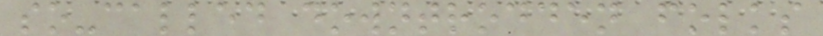so-called downtrodden folks
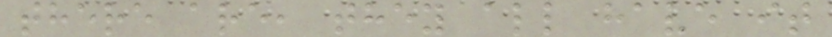there are, they all have it
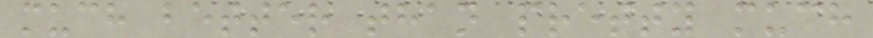much better than pretty much
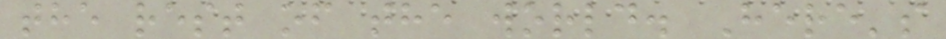the rest of the world. Here's
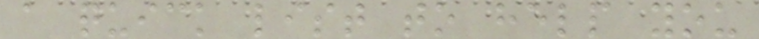a quick list to help you
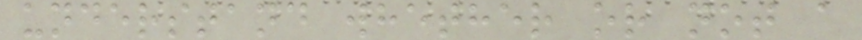understand whether or not a
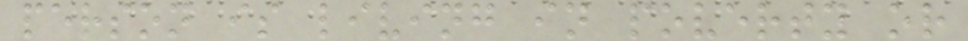person is living in poverty or
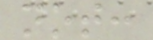not:
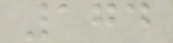174
